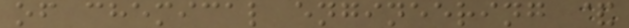of chemical engineering &
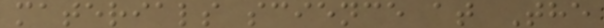materials science at The
